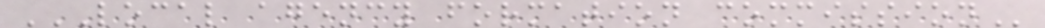LOCAL AGENCY FORMATION COMMISSION
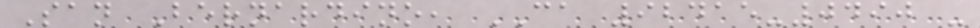San Bernardino, CA 92415-0490 -
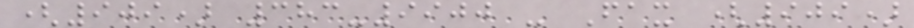(909) 383-9900 - Fax (909)
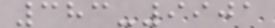383-9901
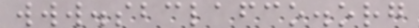www.sbclafco.org
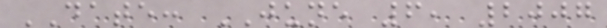DATE: JUNE 6, 2007
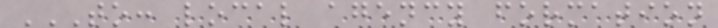TO: LOCAL AGENCY FORMATION
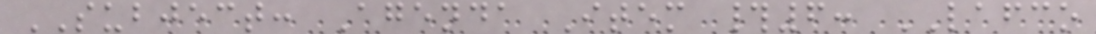SUBJECT: Agenda Item #6: LAFCO
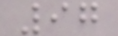97
